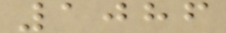1086
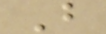B
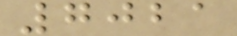7021
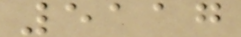5117
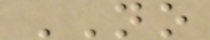NO
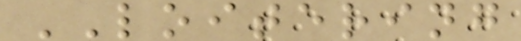LOITERING
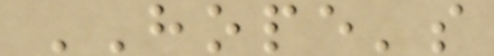HOPE's
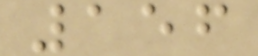156
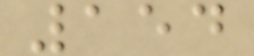154
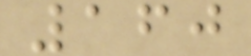160
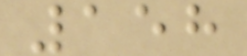158
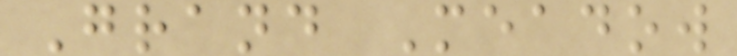Grand Meadow
